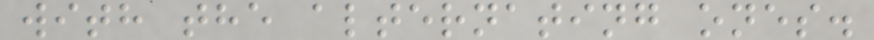with the alternating ones.
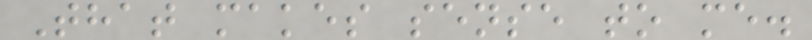That makes sense to me.
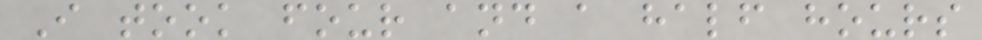I took four and a half hours
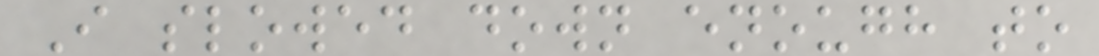I slowed down enough to
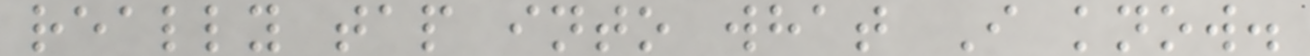really tap into what I know.
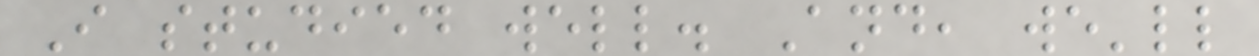I studied well. And, we'll
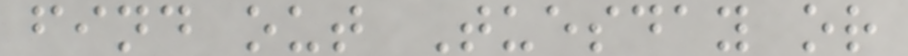find out Tuesday or
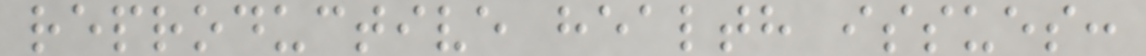reproductive health issues:
